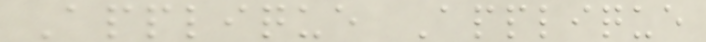Applique Applique
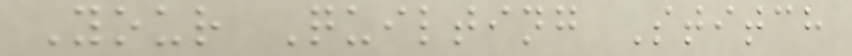Your Quilting Stitch
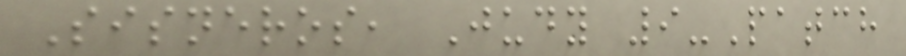Sisneros, Judy 9-Patch
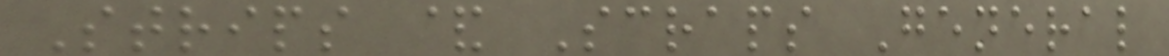Strips & Scraps General
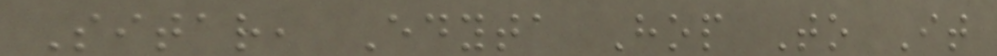Sitar, Edyta Hop To It
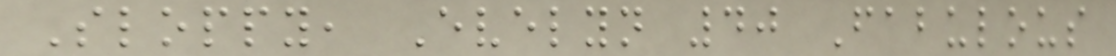Sloppy, Evelyn 40 Fabulous
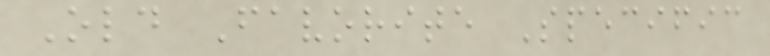Old Favorite Specific
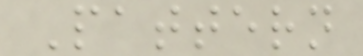Pattern
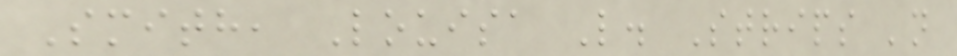Smith, Louisa L. Strips 'n
